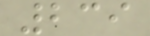239
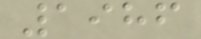1986
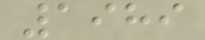1989
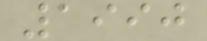1990
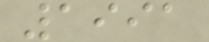1991
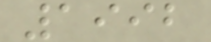1992
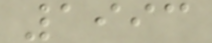1993
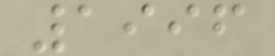1996
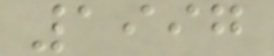1997
